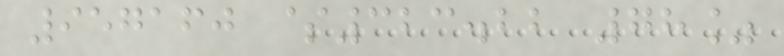957160 $323.22 78%
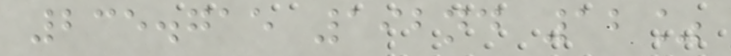235.715 192nd 12%
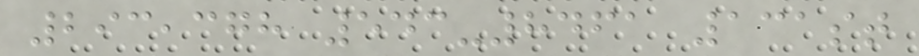293,378 543-8461 131st
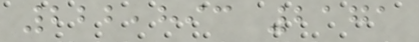222,893 2171
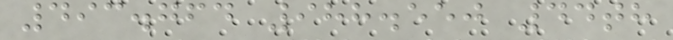493.764 988.550 44th
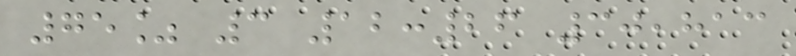75% 3 12:26 30,813
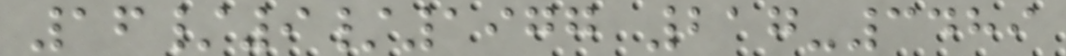16/9/1977 217-3489
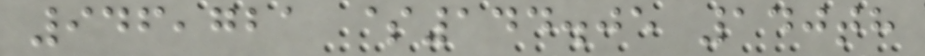946,721 $144.05 140th
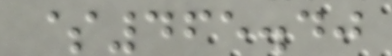$465.40
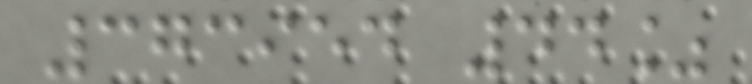373954 44%
